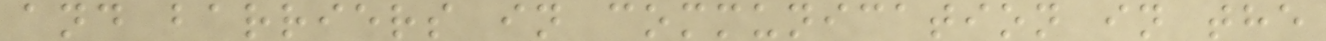and barriers in communication in the
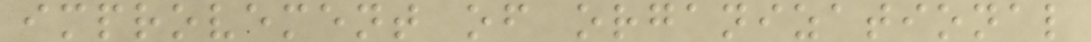improvement of organizational
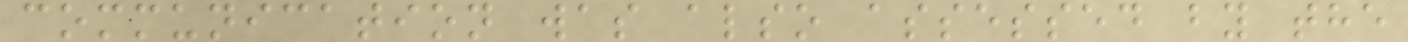communication was also assessed by the
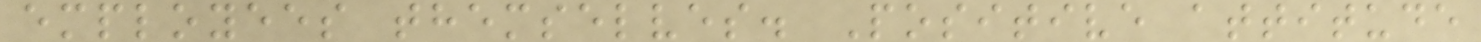employees themselves. Positive attitude
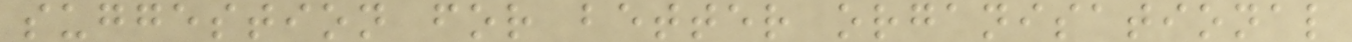suggestion for better organisational
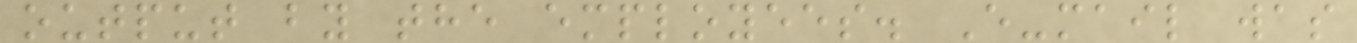output by the employees. E-mail was
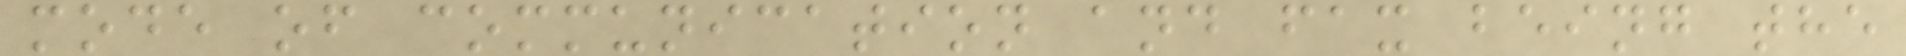mode of communication and fax being the
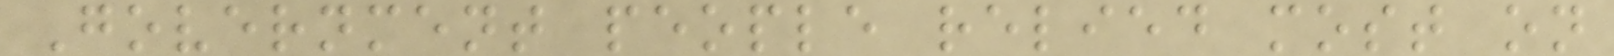Government people relied most on
